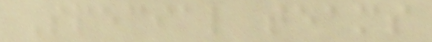Special teams
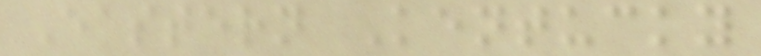Eastern Kentucky
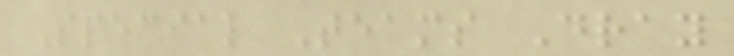Special Teams Dray
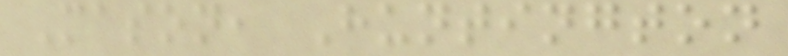Mason, Huntington
